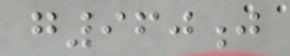g960j
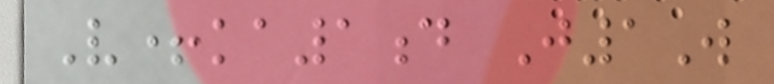V+ka1d J1W
